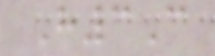H3C
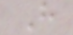H
